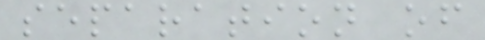separation of
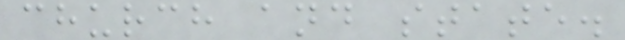church and state.
